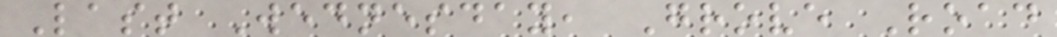Last Wednesday, Grove Road
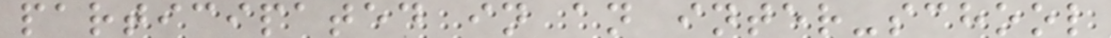participated in an inter-school
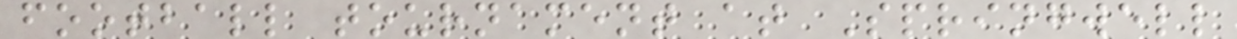football tournament at Springwell
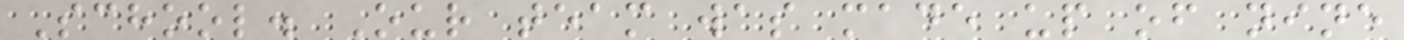School. Our team was made up of nine
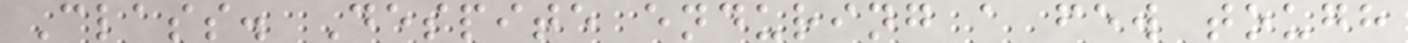Class. Despite enduring a few tough
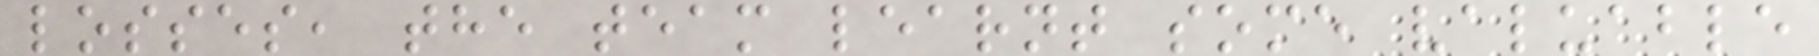losses, the team learnt some valuable
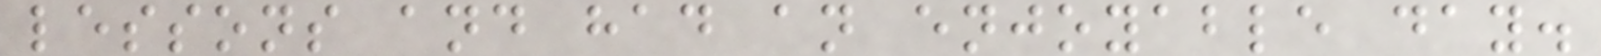lessons and had an enjoyable day.
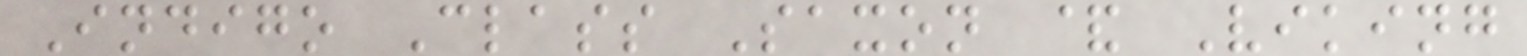Indigo Class Saxon & Viking
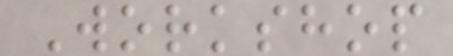Workshop
